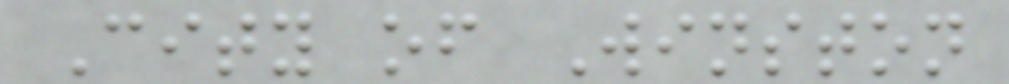City of Winston
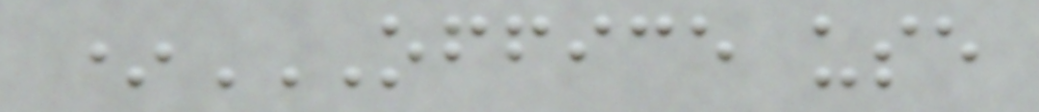*OFFICE USE
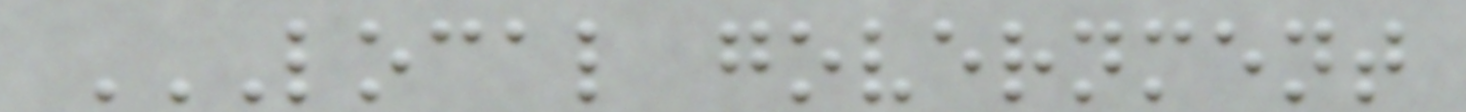LOCAL GOVERNMENT
